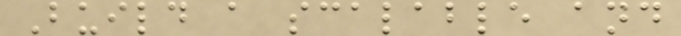Build a scalable and
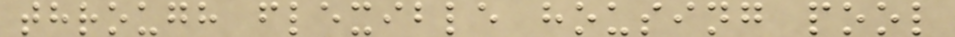through flexible housing pool
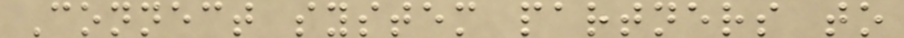Connect system partners to
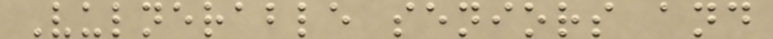Vulnerable seniors and
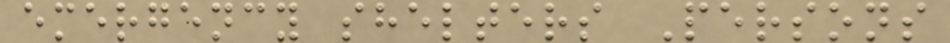emergency shelters Persons
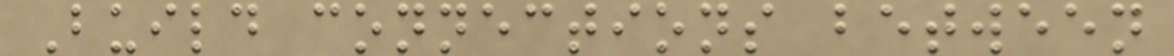Build connections between
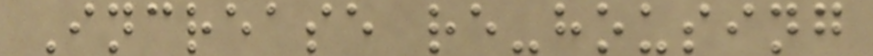Increase re-housing
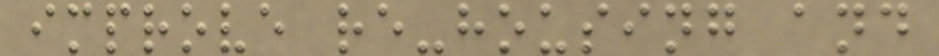improve re-housing and
